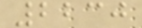2230
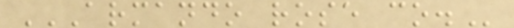ARMANDO ROSE CO.
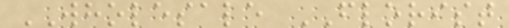WHOLESALE FLORIST
